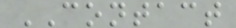CONTACT
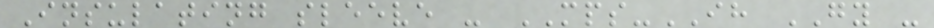Insulating sleeve - MPS-IH GY -
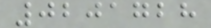0201728
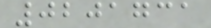0201731
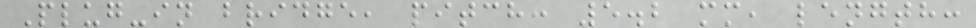Plug-in bridge, pitch: 5.2 mm, length:
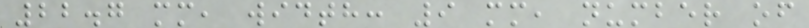22.7 mm, width: 9 mm, number of
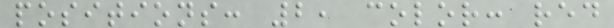positions: 2, color: red
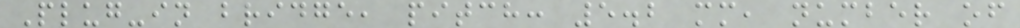Plug-in bridge, pitch: 5.2 mm, number of
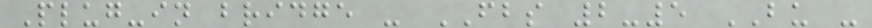Plug-in bridge - FBS 2-5 BU -
